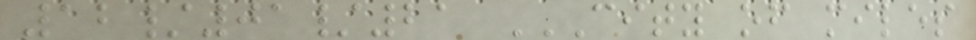12/01/21 CITY OF MILES
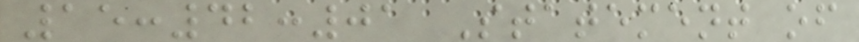15:42:01 Statement of
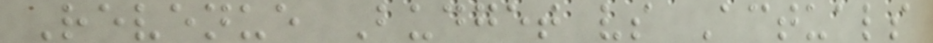Revenue Budget vs Actuals
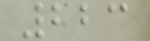223
